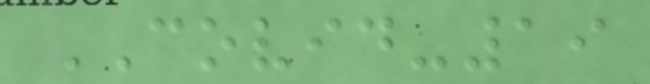COVID-19
